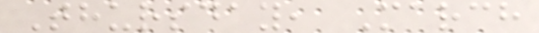Thursday, March
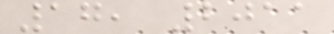17, 2011
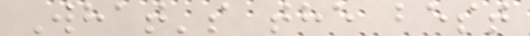What's the best
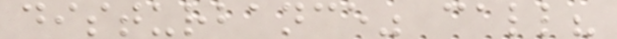disturbance" call?
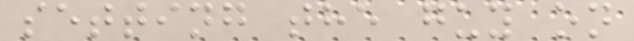setting the guy on
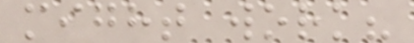might work?
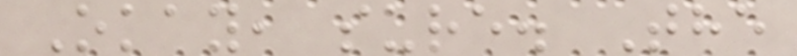Okay, sure. The
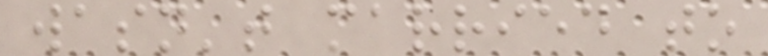wasn't married to
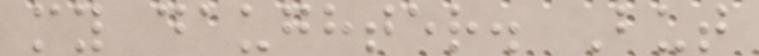my daughter. But
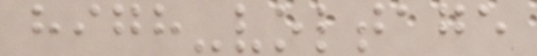high-voltage
